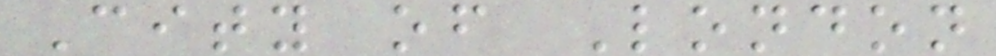City of London
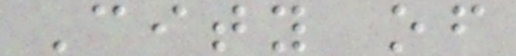City of
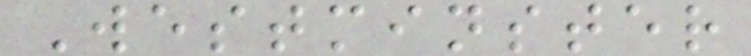Westminster
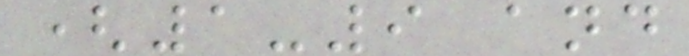(1-9 and
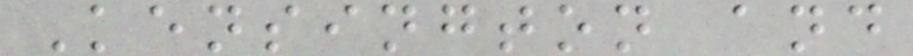Kensington and
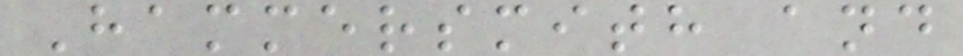Hammersmith and
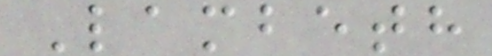Lambeth
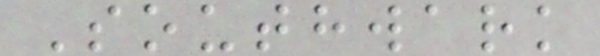Southwark
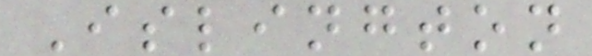Islington
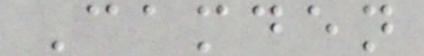Camden
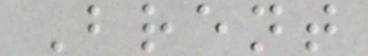Brent
